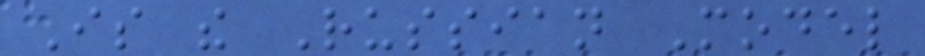Is the Russian Model
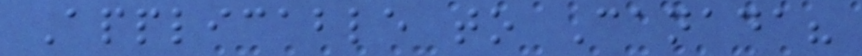Applicable to Canada?
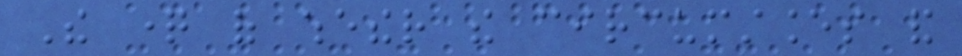The question of whether the circumstances and
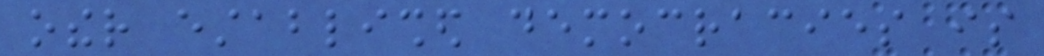other established democracies is
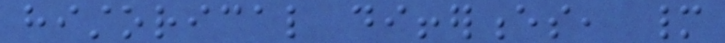historical differences, many
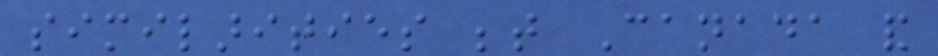similarities between Canada and
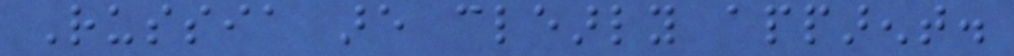Russia are clearly apparent.
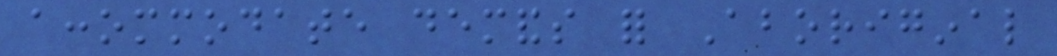accommodate demands for Aboriginal
